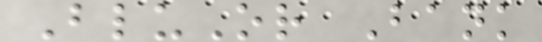BluOr Bank
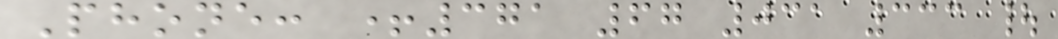Phone: +371 67 031 333 |
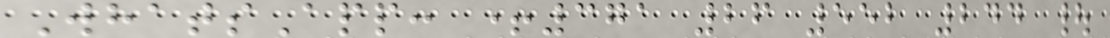WhatsApp: +371 26 552 244 |
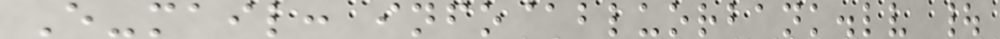E-mail: info@bluorbank.lv |
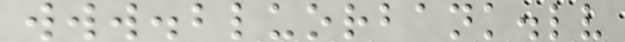www.bluorbank.lv
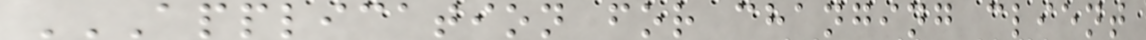APPLICATION FOR CHANGING CLIENT
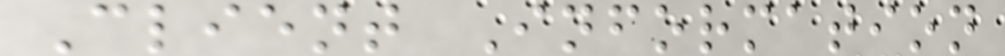Client Information
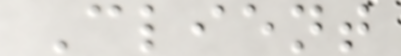Client
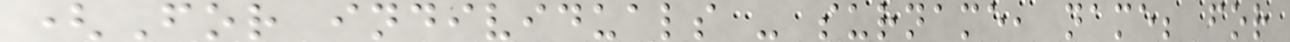(For individuals - surname, name; for
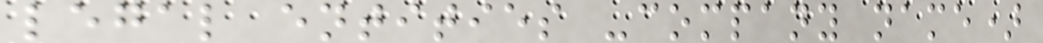legal entities -company name)
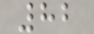82
